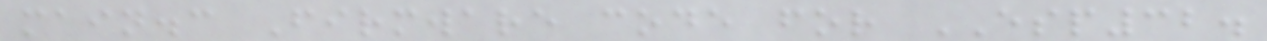main.c Firmware code for ESP32.
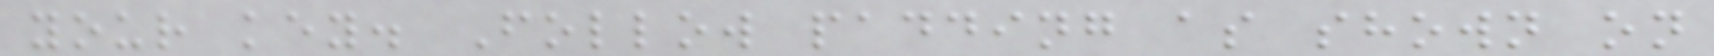your key. Follow padding as shown on
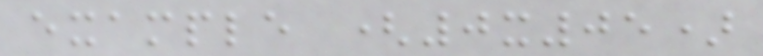example (0x05)
